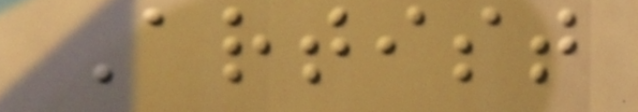Artist
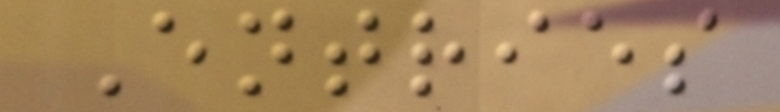Entries
